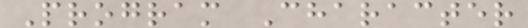Program Character
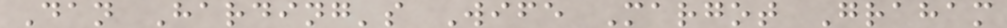Dan Harding's Wife Margot Graham
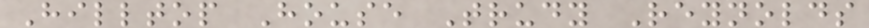Hilltop House Trudy Reynolds
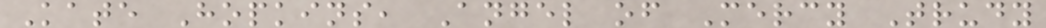Kate Hopkins, Angel of Mercy Trudy
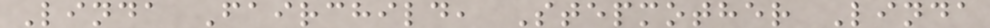Linda Fairchild, Stepmother Linda
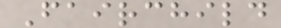Fairchild
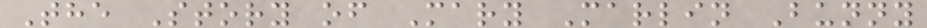The Story of Mary Marlin Bunny
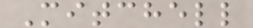Mitchell
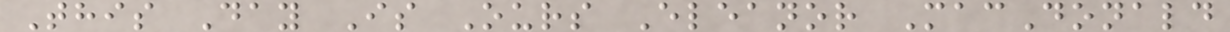This Day Is Ours Eleanor MacDonald
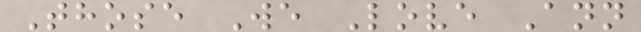Those We Love Ann
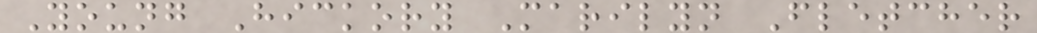Young Hickory Marilyn Fletcher
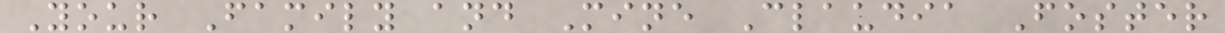Your Family and Mine Claudia Foster
